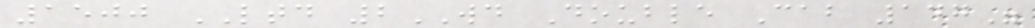1500 LTD 2WD Double Cab 147"
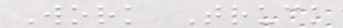Work Truck
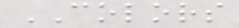COLORS
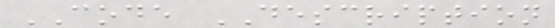CODE DESCRIPTION
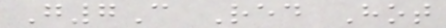G7C Red Hot
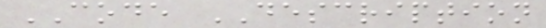CODE DESCRIPTION
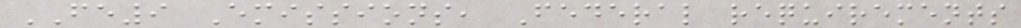FE9 Emissions, Federal requirements
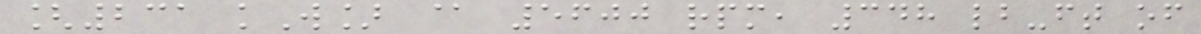[231 kW] @ 5600 rpm, 348 lb-ft of
